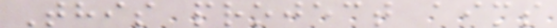This project aims
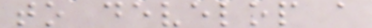to develop a
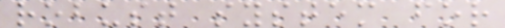robust system for
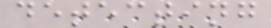detecting
